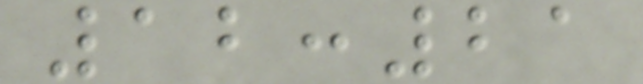12:21
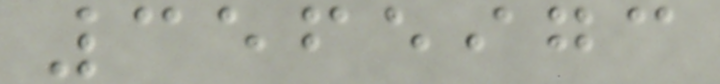3565973
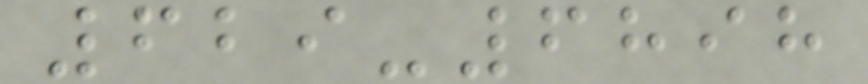629-6898
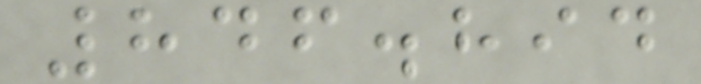846.894
